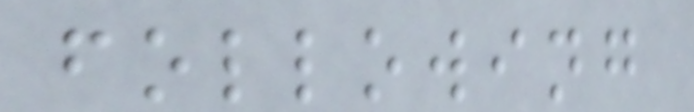following
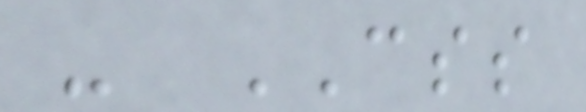- CSS
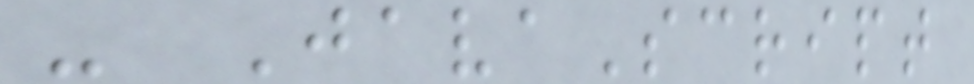- JavaScript
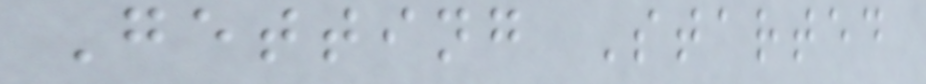Getting Started
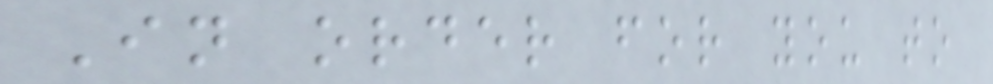In order for you to
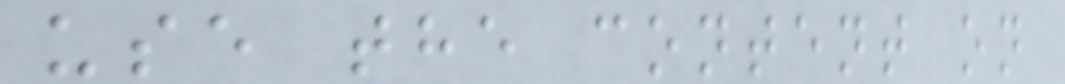use the content on
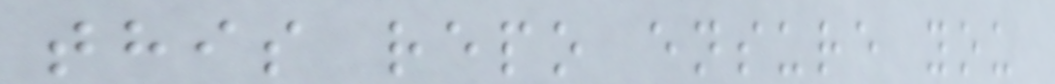this repo ensure you
